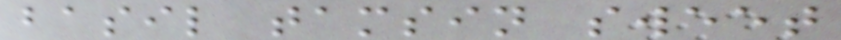basil tamsin sweet
